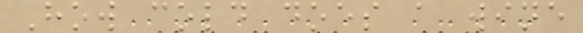How cold does a wine
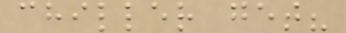chiller get?
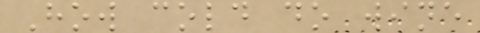How cold do wine
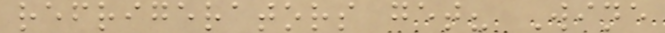refrigerators get? Wine
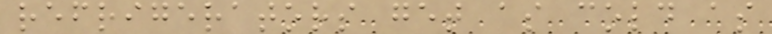refrigerators get as cold as
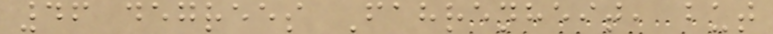46 degrees Fahrenheit, but
